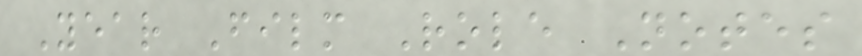Year Film Role Notes
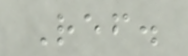Ref.
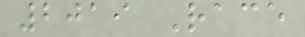2019 Race
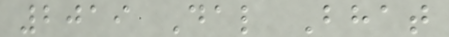2019 Dal Bhat
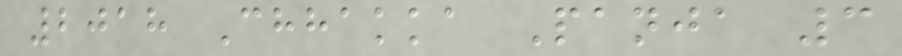2018 Chhakka Panja 3
